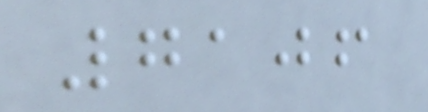7106
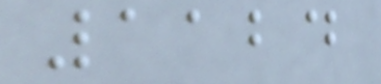1124
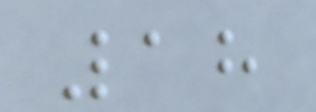18
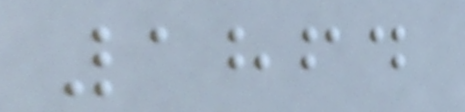1864
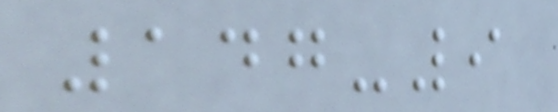147-9
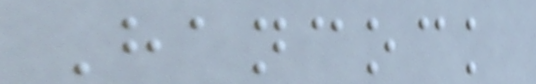Hancock
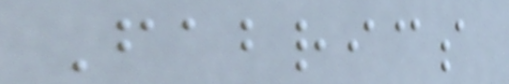Fabrics
